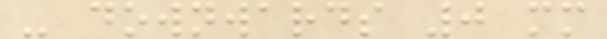- downwards 0 mm
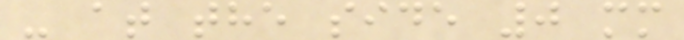- at the side 0 mm
